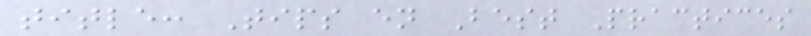title: Tips en Best Practices
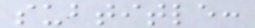subtitle:
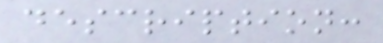description:
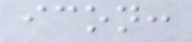icon:
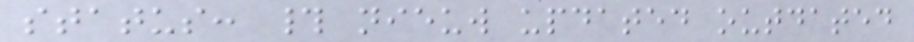status: # nieuw updated outdated
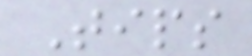Tips
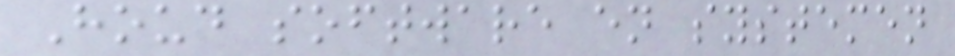Houd software en systemen
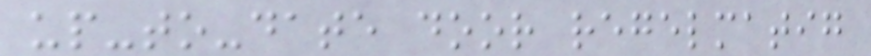up-to-date door regelmatig
